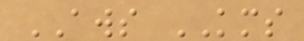AWS KMS
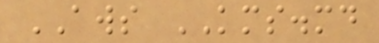AWS KMS.md
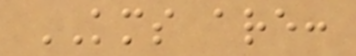KMS are:
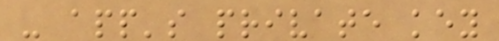- app's private key
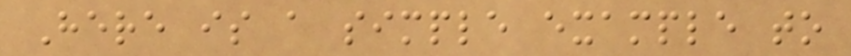Here is a simple example to
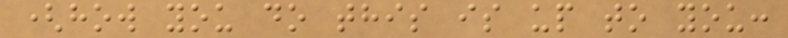(how you do this is up to you:
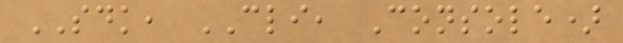SDK, CLI, Console)
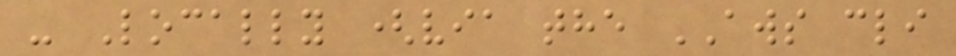- Locally (via the AWS cli
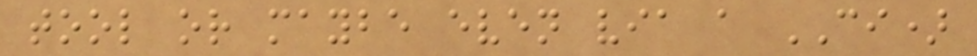tool or maybe even via a CI)
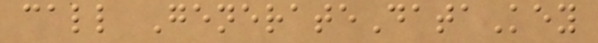call GenerateDataKey
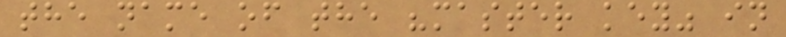the name of the "master key" in
